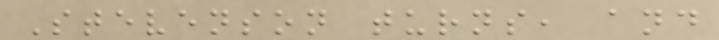Stevenson turns, and
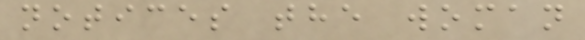notices the woman
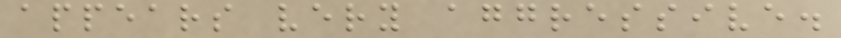appears very aggressive.
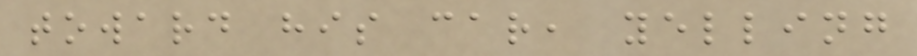toward his car, yelling
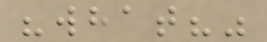"what?"
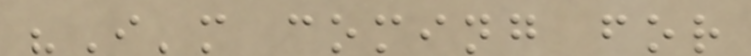"I'm coming for
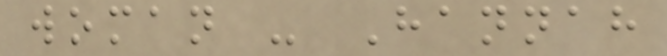woman - Hannah
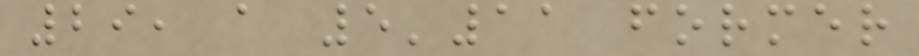29, a 5'11 former
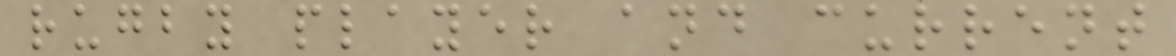rugby player and current
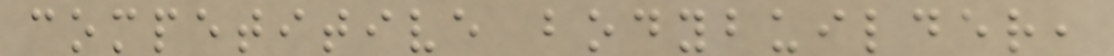competitive bodybuilder,
